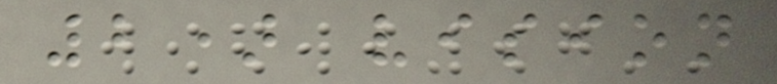2) vision
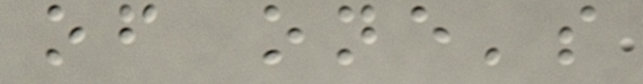of one's
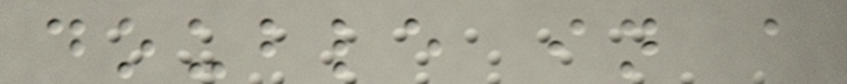double in a
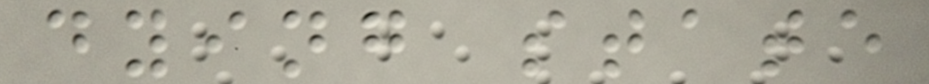dying state
